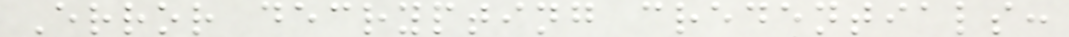Error decrypting credentials:
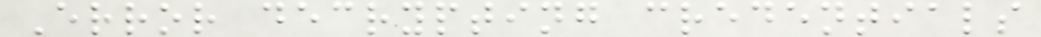Error decrypting credentials
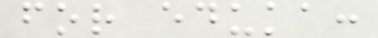for eduka:
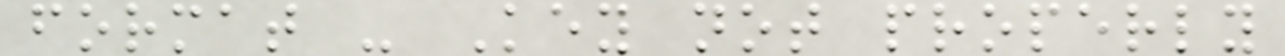format - Key not properly
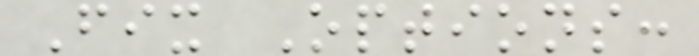Fix Options:
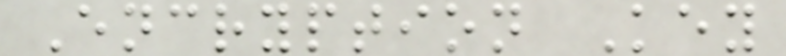Encryption Key
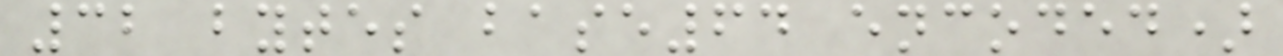32 bytes base64 encoded)
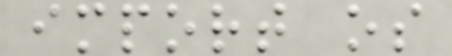import os
